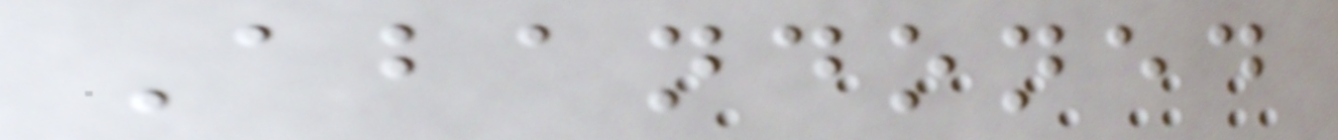Abandoned
